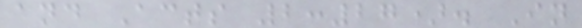and Acts 2:27). In
